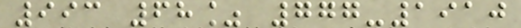993 68% 777-1910
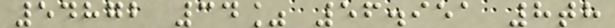54872 34% 56.951 8th
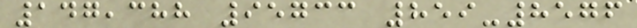147,388 95733 859-8576
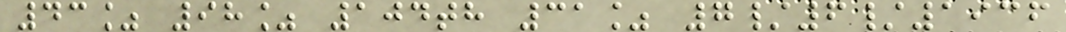43% 98% 104th 31% 7/6/1936
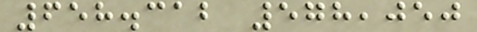658.312 578,050
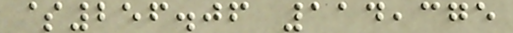$256.06 114,375
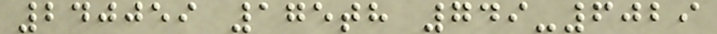240059 175th 749-6029
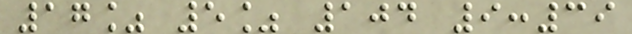17% 5% 104 9:39
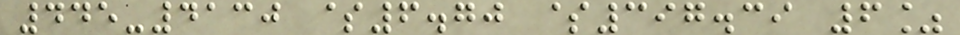445-4130 $6.70 $397.39 6%
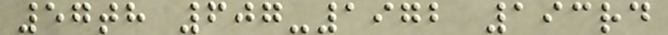57th 607-1972 193rd
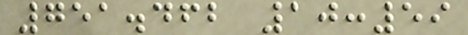751.462 10:59
